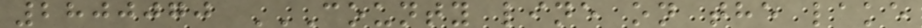2800070 COUNTY LINE ON THE LAKE
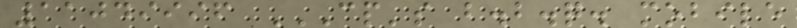11049996 CP'S B.B.Q. MOBILE
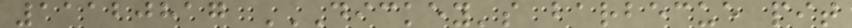11120817 DICKEY'S BARBECUE PIT
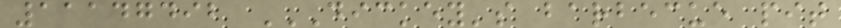11147492 DICKEY'S BARBECUE PIT
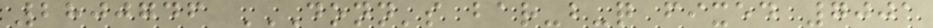2800746 DONN'S BAR-B-Q FIXED 7001
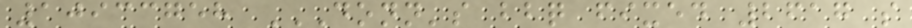10933758 DONN'S BBQ FIXED 2617 S
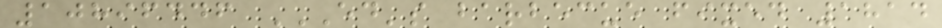10896446 ED'S BARBECUE FIXED 1814
